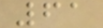61
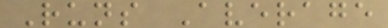Runs Average
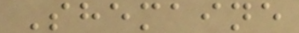Shemaine
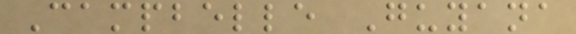Campbelle Guyana
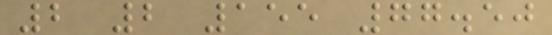2 2 155 77.50
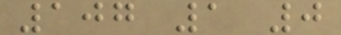107 1 0
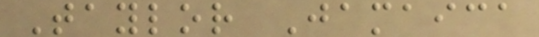Taylor Jamaica
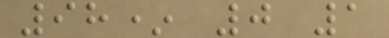98* 0 1
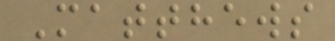Matthews
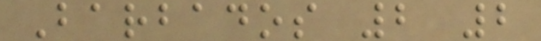Barbados 2 2
